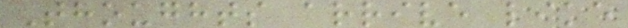Thoughts arrive like
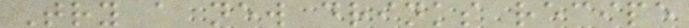Try a new drinks recipe
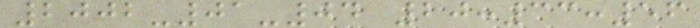2002-01-04 20:33:56
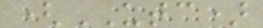(UTC)
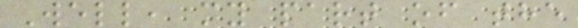Well, my part of the
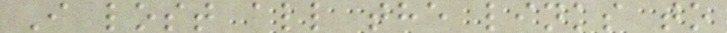I lost all the links to
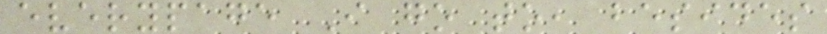everypage I go to, besides
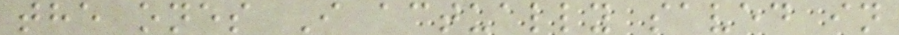the ones I actually saved in
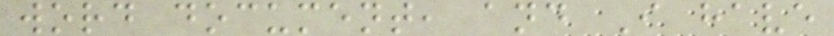word document, and I have
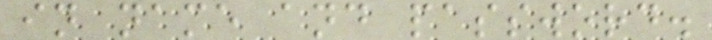in name and password.
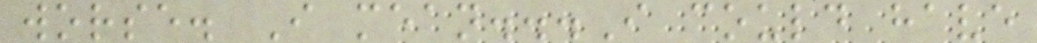worse. I mean...I could have
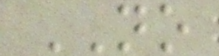NO
